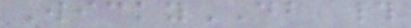WickyDB #
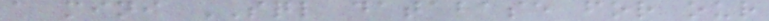a mini SQL database for our
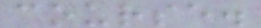course.
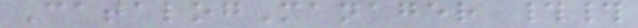CatalogManager ##
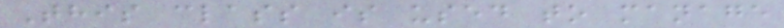This class is used to manage
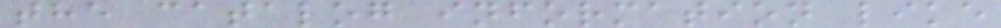the catalog information like
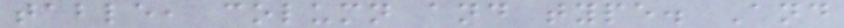table, column and type. And
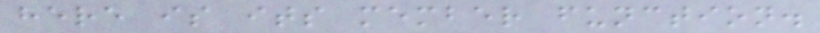here is its member function.
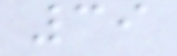39
